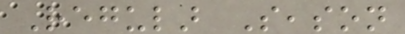Regular Season
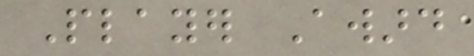Player Award
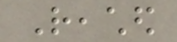Reached
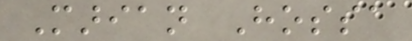Marian Hossa
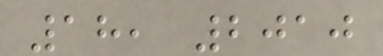18, 2010
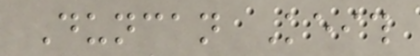Duncan Keith
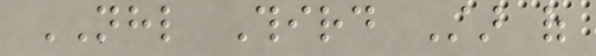NHL Third Star of
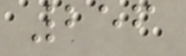256
